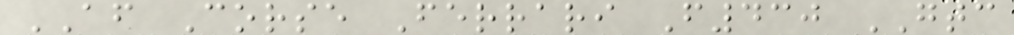AF Corse Ferrari F430 GTC
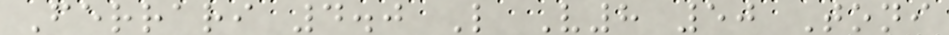Ferrari 4.0 L V8 50 Toni
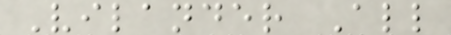Vilander All
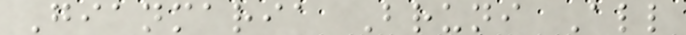Gianmaria Bruni All
